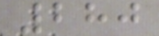280
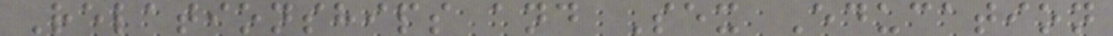Relationships and Sex Education
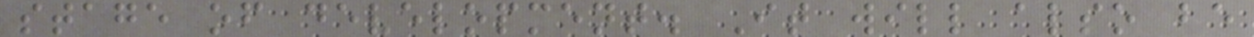stage of development. It will also be
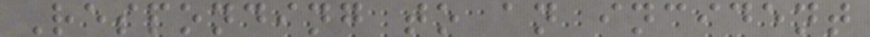Responding to an incident
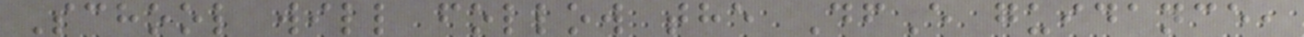School will follow the DfE guidance,
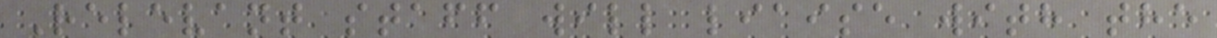Relevant staff will liaise with the
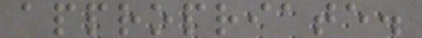appropriate.
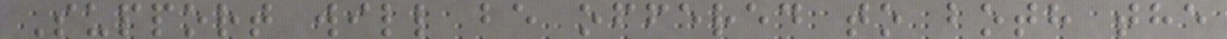Support will be offered to both the
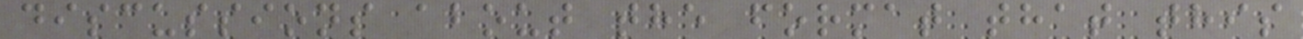discussions about the format that this
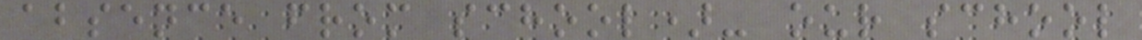absence from school)- our school
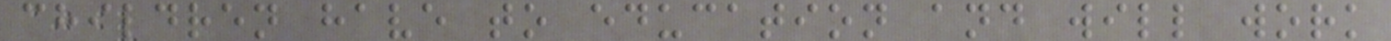children have to education and will work
